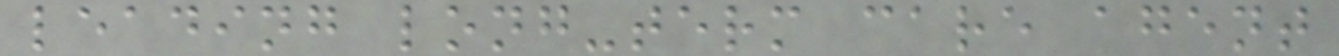leading long-term care agent
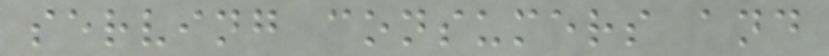serving consumers and
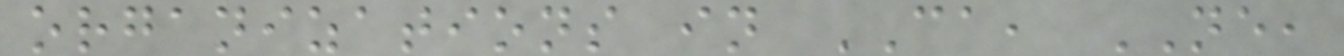organizations in CA, NE,
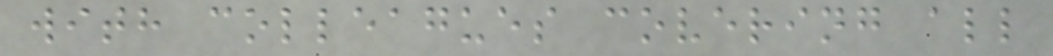with colleagues covering all
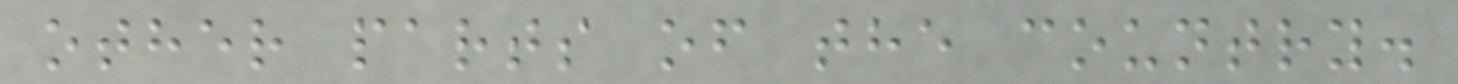other parts of the country.
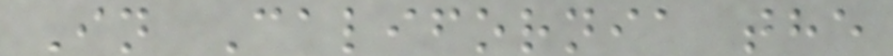In California the
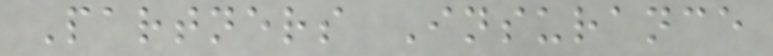Partners Insurance
